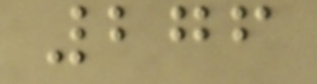276
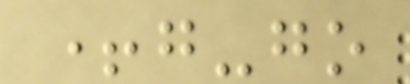+g-go
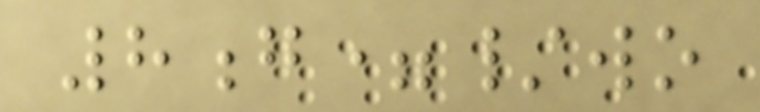8g=/wo
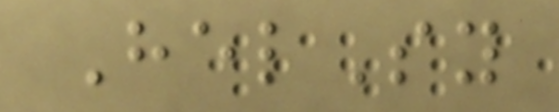HelSy
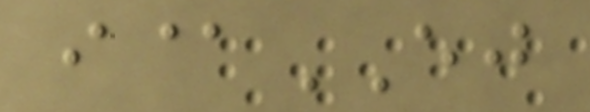i@EJ
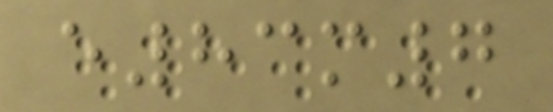e83m7
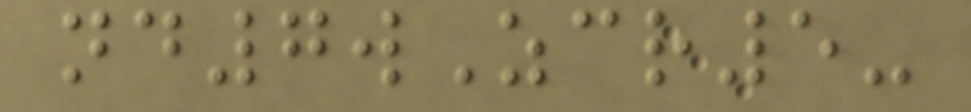nd7wZcr5-
